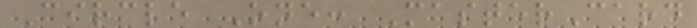Circle One: MasterCard
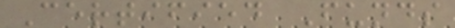Certified Funds
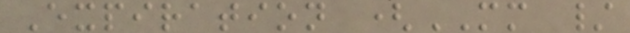Expiration (MM /
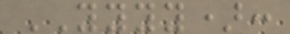YYYY):
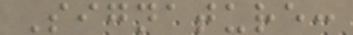Signature:
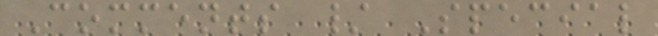Comments / Special
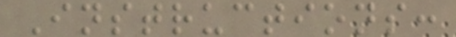Instructions:
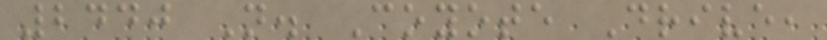2440 N. Coyote Drive,
